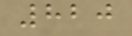820
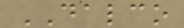DALCO
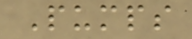Pumps
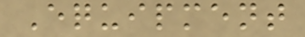Equipment
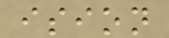ision
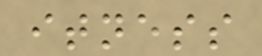itness
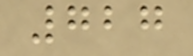727
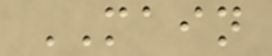MAIN
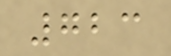723
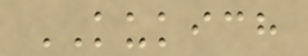KUKICH
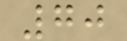70
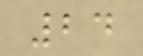24
